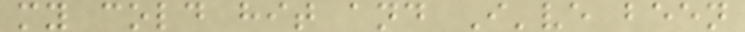my cold hit and I've been
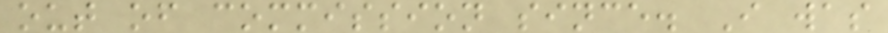out of commission since. I was
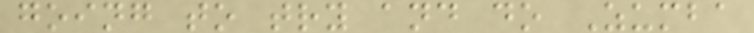going to try and do Zumba
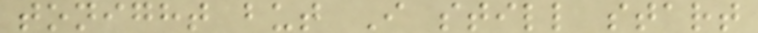tonight but I still start
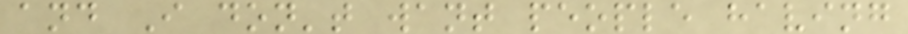and I don't want people having
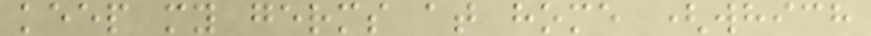keep my germs at home (which
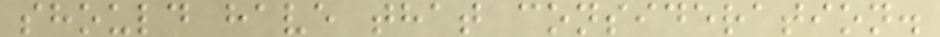should have that consideration.
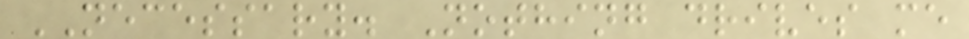NECESSARY. Nothing drives me
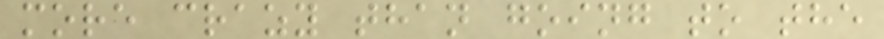more crazy than going to the
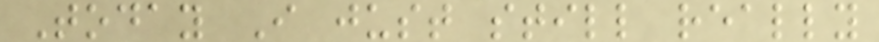Today I just still really
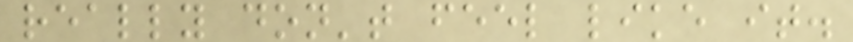really don't feel like it.
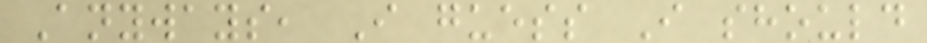Anyways, I guess I should
